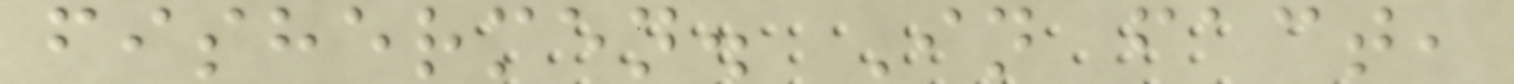fishermen. In fact,
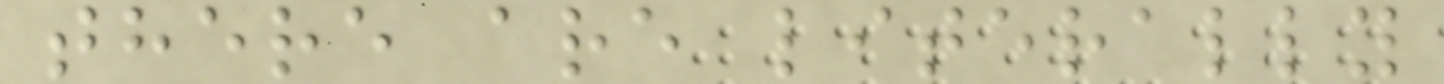there are literally
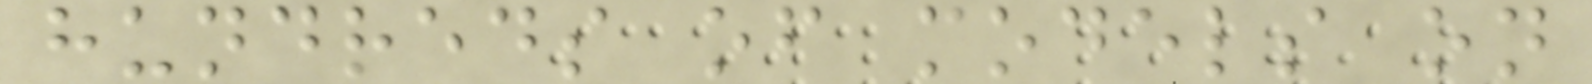hundreds of models on
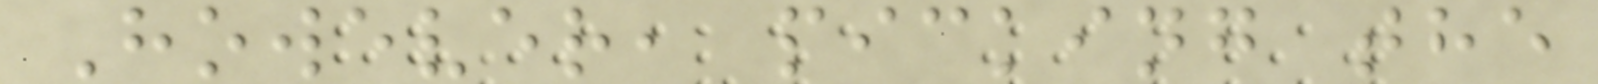However, picking the
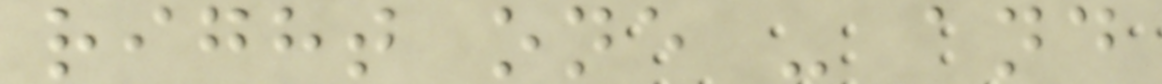right one - and
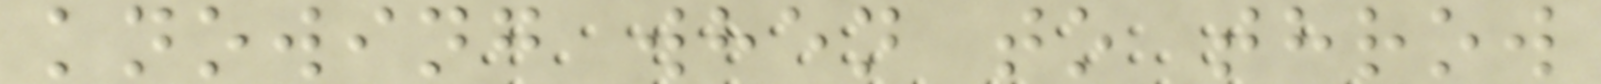knowing when to throw
